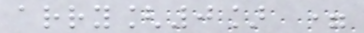arry[0] =
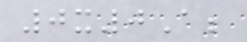0x0A;
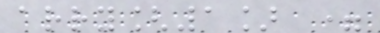arry[1] =
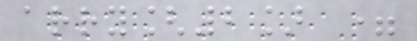arry[2] =
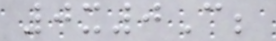0x0C;
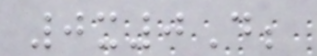0x0D;
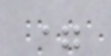=
